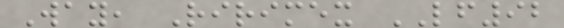Way, Ririmex LF92
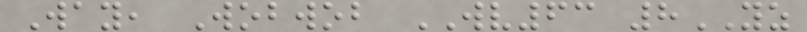Way, Wobwob WV63 8YZ
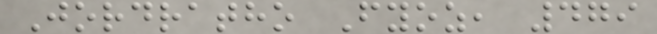Jordratho Fyoz, 479
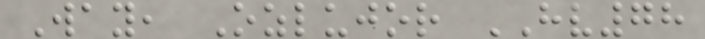Way, Ozlujor HV78
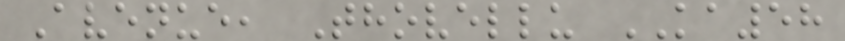Avenue, Thovellu KA58
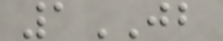1JB
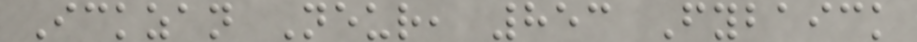Ickzan Neur, 853 Fybaick
